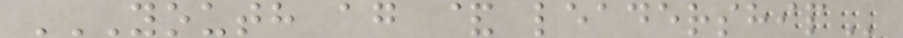YOUTH AG & LEADERSHIP
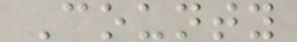County
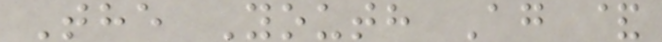The Youth Ag &
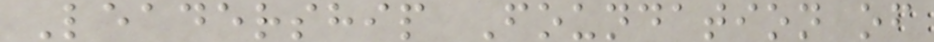Leadership Foundation of
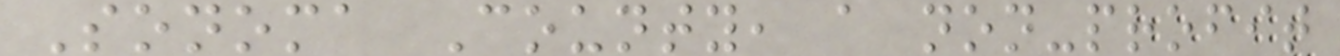Sonoma County, a non-profit
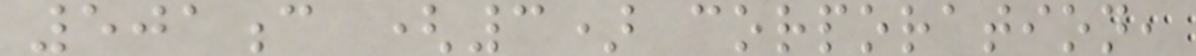501c (3) corporation,
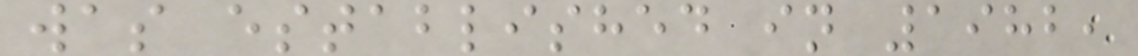was established in 1982,
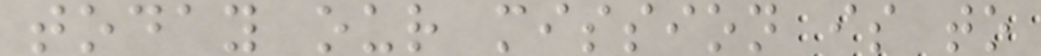today our mission is to
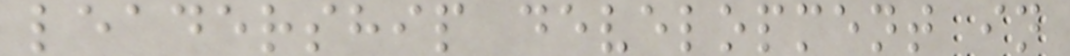leadership development in
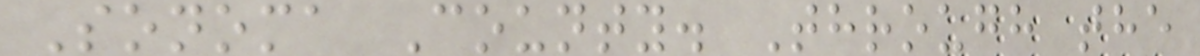Sonoma County. Through the
